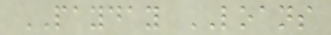PAYDAY LOANS
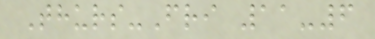Thurs-Fri 11-6
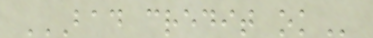BAD CREDIT OK
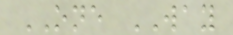ONE WAY
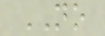NO
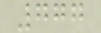777
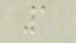1
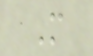M
